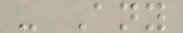- Any
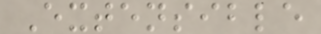Extensible
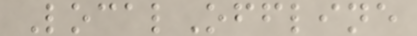LocalOffline
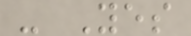- Yes
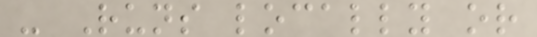- Runs locally or
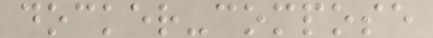docker-compose
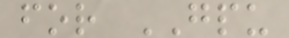for GPU
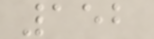152
